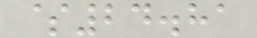$24.81
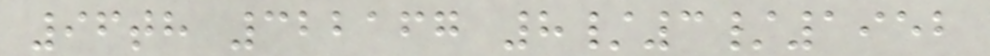96th 322167 8/3/1952
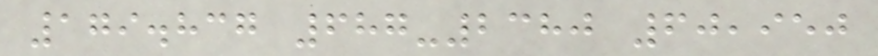179.837 687-2380 60,950
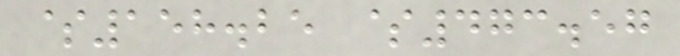$158.25 $473.57
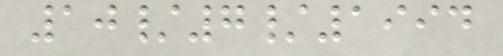10/7/1994
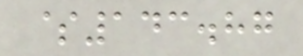$143.87
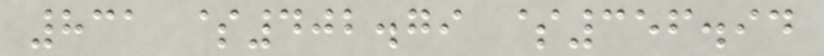831 $402.79 $356.94
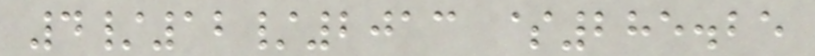4/12/2013 $285.25
